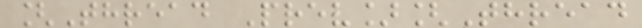[Thread Prev][Thread
